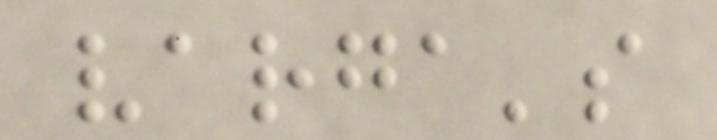varga's
